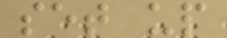set up
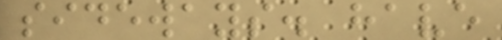sideways. have
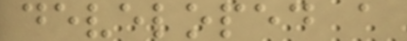developed a
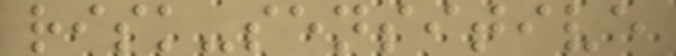risk-sensitive
